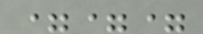===
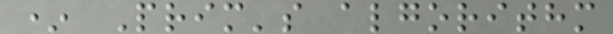* Prim's algorithm
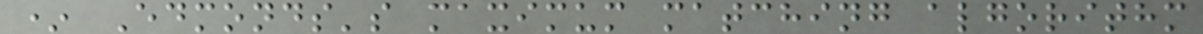* Edmonds's maximum matching algorithm
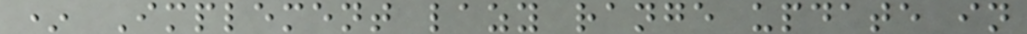* Implement lazy range update in
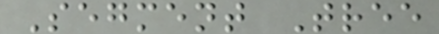Segment Tree
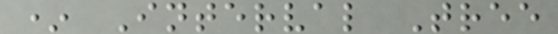* Interval Tree
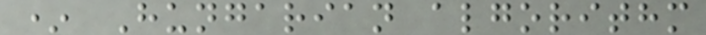* Hungarian algorithm
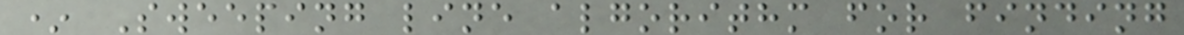* Sweeping line algorithm for finding
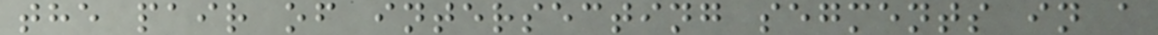the pair of intersecting segments in a
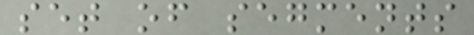set of segments
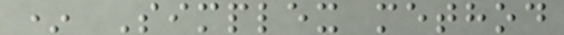* Simplex method
